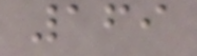169
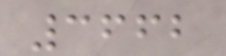3662
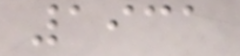1931
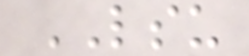LSU
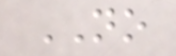NO
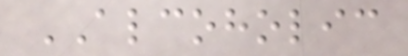ALCOHOLIC
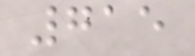715
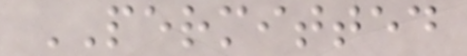PERMITTED
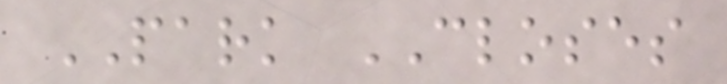PARK CLOSES
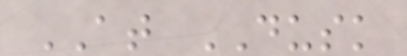AT DUSK
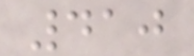410
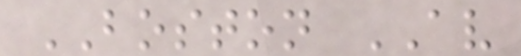BOSTON AV
